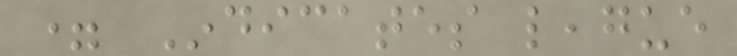= Indicates league
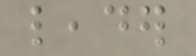leader
